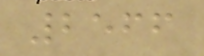2566
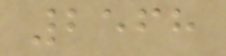2568
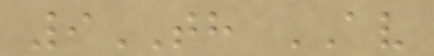9TH AV
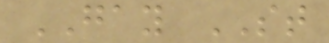GAY ST
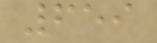659
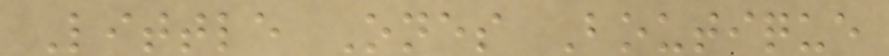Little Ones Boutique
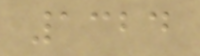1324
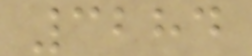3284
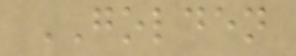GOLDEN
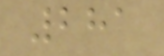281
